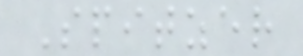Spitzer
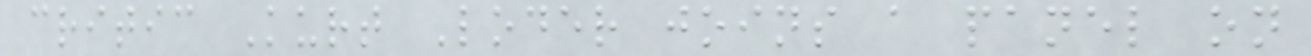critic Kurt Loder joins a panel on
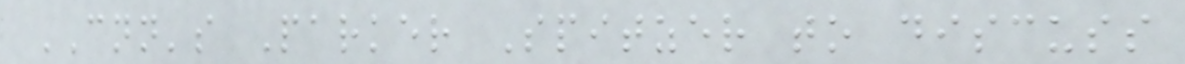CNN's Parker Spitzer to discuss
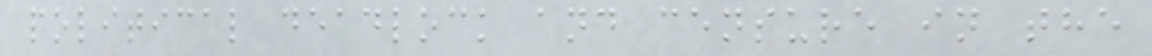political deadlock and censure in the
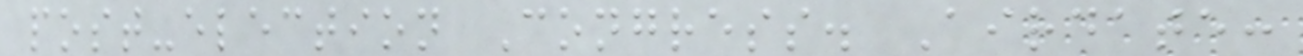post-election Congress. Airdate:
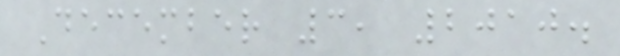December 3, 2010.
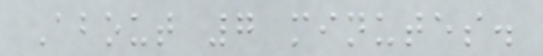About 7 minutes.
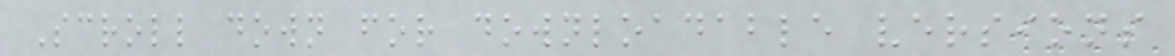Scroll down for downloadable versions
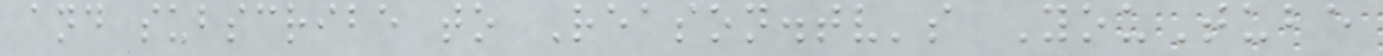and subscribe to Reason.tv's YouTube
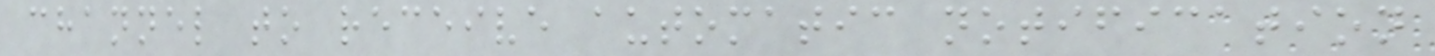channel to receive automatic notification
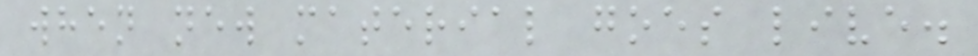when new material goes live.
